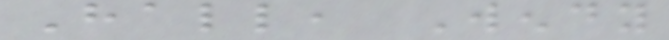Hall, Wendy
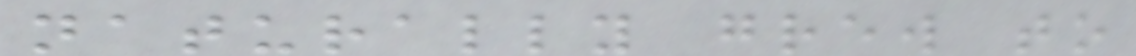naturally grew to
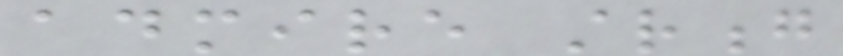admire strong
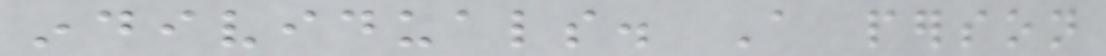individuals. A person
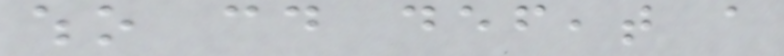who could defeat a
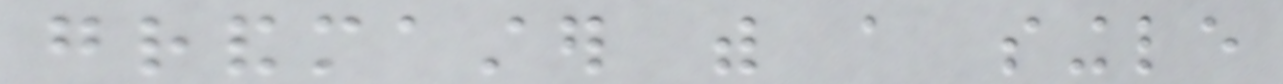grandmaster with a single
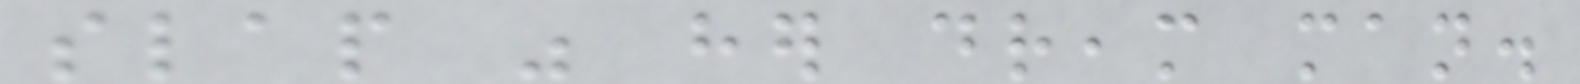slap was her dream man.
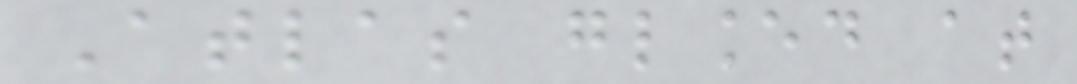Atlas glanced at
